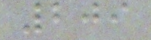209
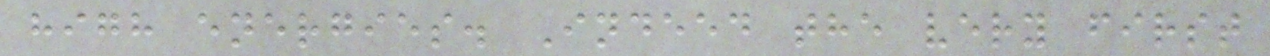high energies. Indeed the very first
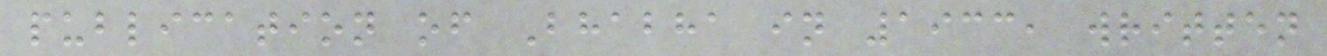publication of Bhabha in 1933, written
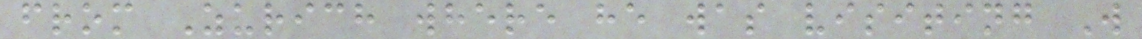from Zurich where he was visiting W
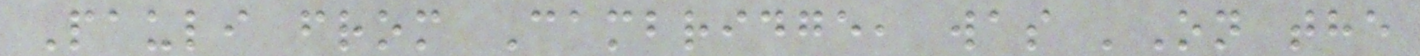Pauli from Cambridge, was 'On the
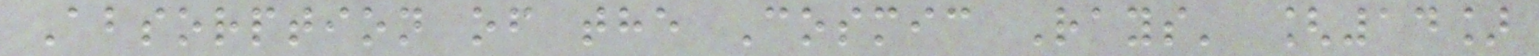Absorption of the Cosmic Rays' [14]
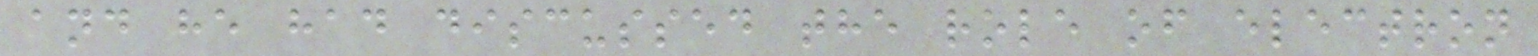and he had discussed the role of electron
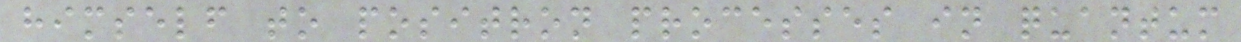himself to positron processes in quantum
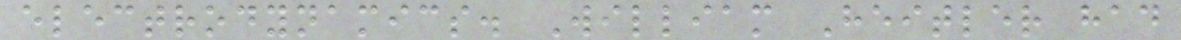electrodynamics. William Heitler had
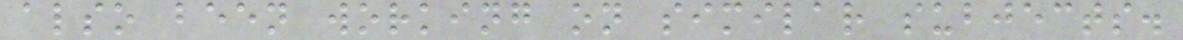also been working on similar subjects.
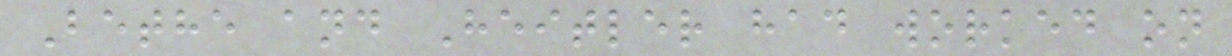Bethe and Heitler had worked on
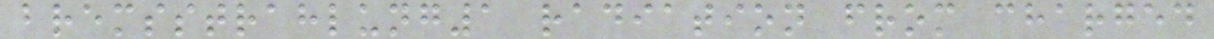bremsstrahlung1 radiation from charged
